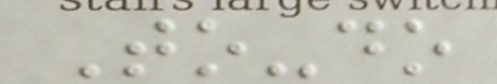To-do
